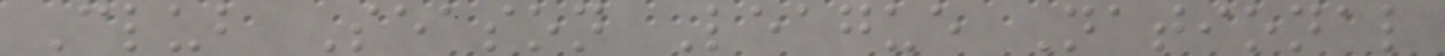Club Season League National
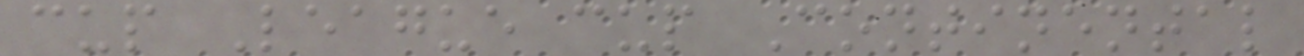cup League cup Continental
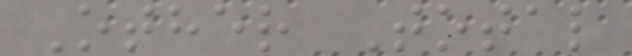Other Total
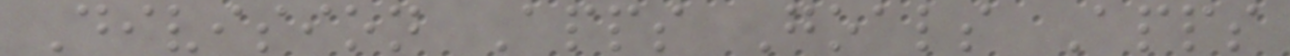Division Apps Goals Apps
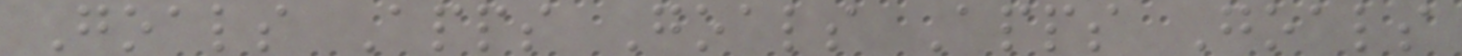Goals Apps Goals Apps Goals
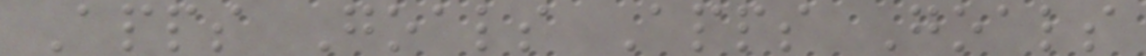Apps Goals Apps Goals
